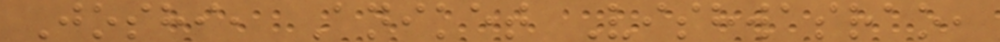Joshi, Aniket Vishwasrao,
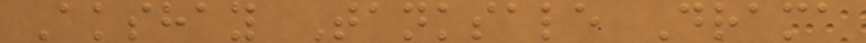Akshay Tanksale Drama
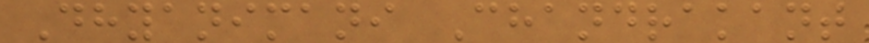Dhyanimani Chandrakant
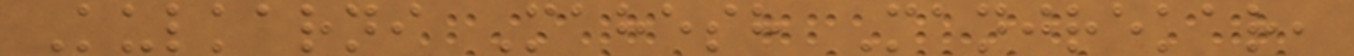Kulkarni Mahesh Manjrekar,
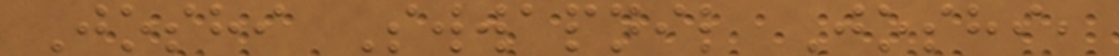Joshi Swwapnil Joshi,
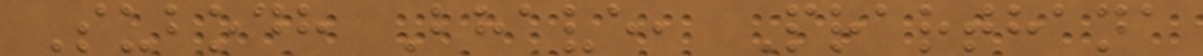Subodh Bhave, Prarthana
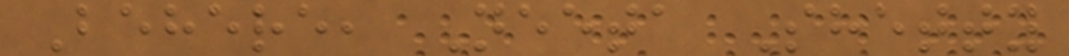Behere, Neeta Shetty
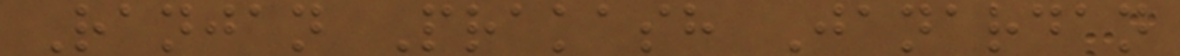Ranjan Prakash Janardan
